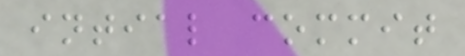intial commit
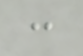:
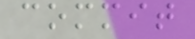commit
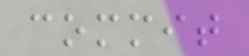commit
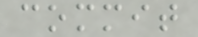commit
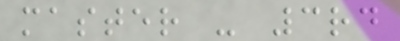master - 3rd
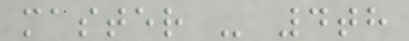master - 4th
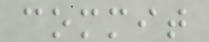commit
